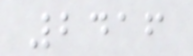2416
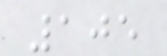105
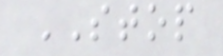STOP
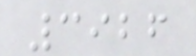3926
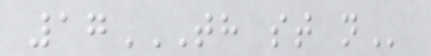17TH ST N
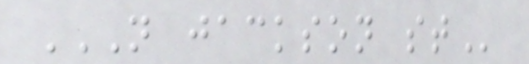N JACKSON ST
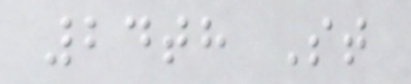24th St
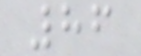86
